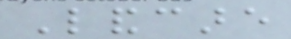Landcare
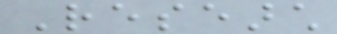Research
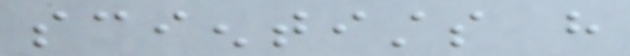scientists have
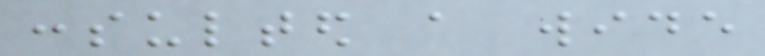consulted a wide
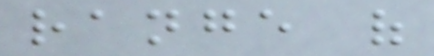range of
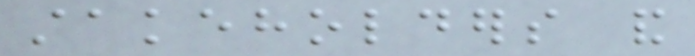stakeholders and
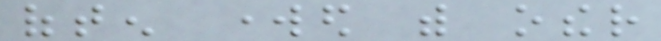often worked with other
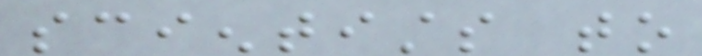scientists to
